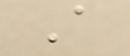A
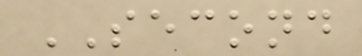SECOND
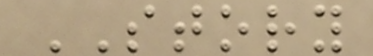STORY
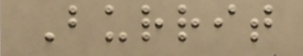Burrit
